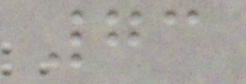73
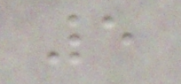5
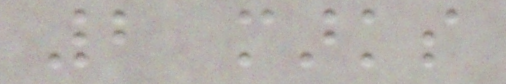2 marks
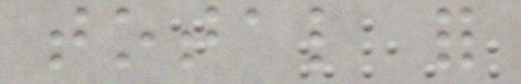total for
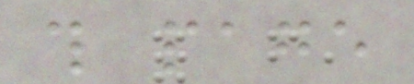this page
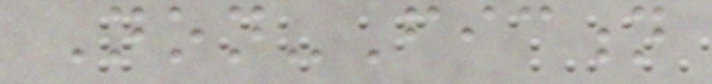Non-Fiction
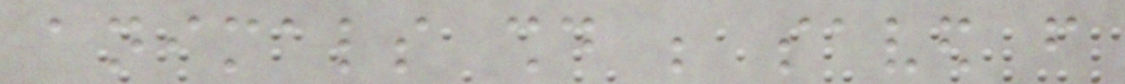animals should be saved from
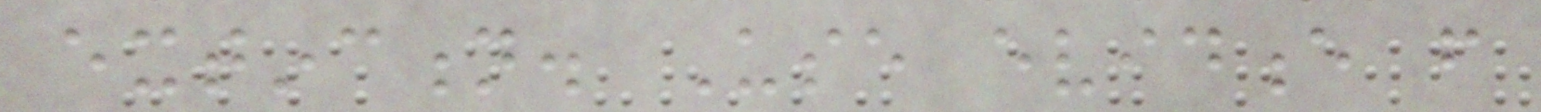extinction. Use evidence from
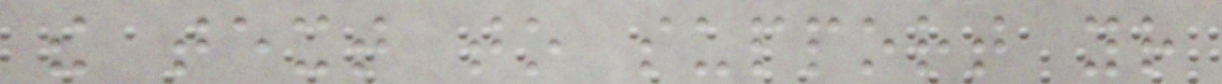the text to support your
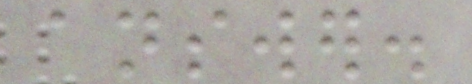answer.
